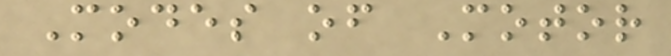Modes of Motor
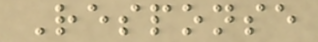Response
